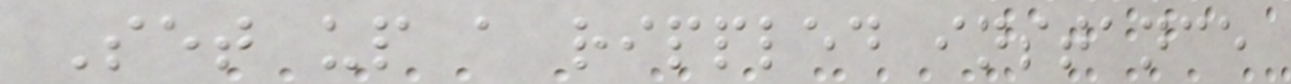Set up a rippled instance
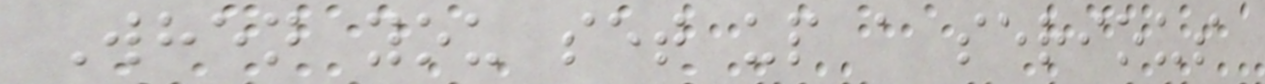When you set up a serious
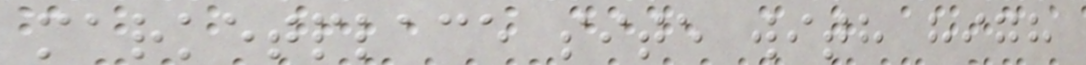marketplace site with high
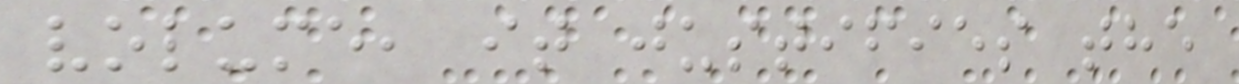volume, it justifies the
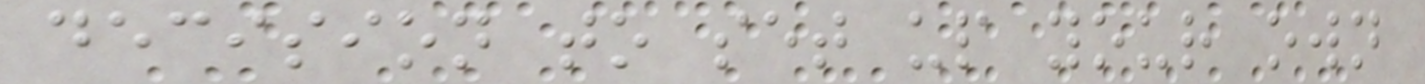decision to set up your own
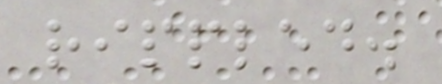rippled.
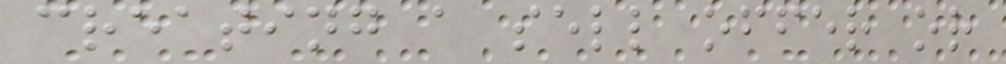creating a sell offer or
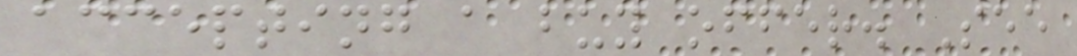accepting a buy offer. See
